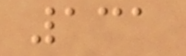131
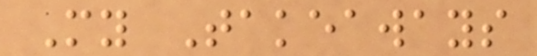My Takeaways
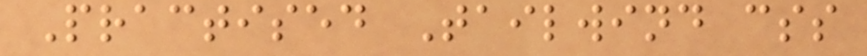Practised Tailwind css
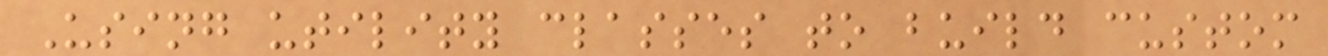Using utility classes to build custom
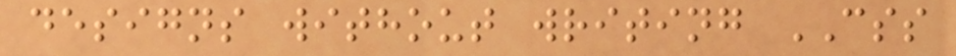designs without writing CSS
